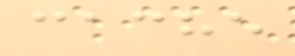cache
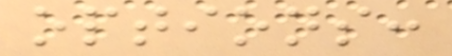options:
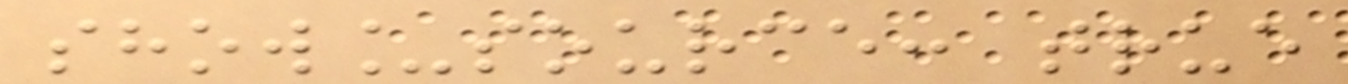show_source: true
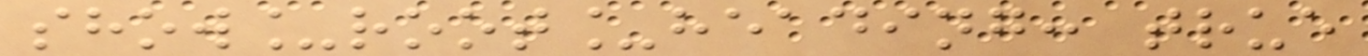show_root_heading: true
